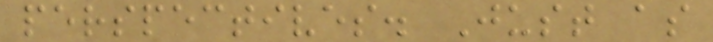perspectives. Just as
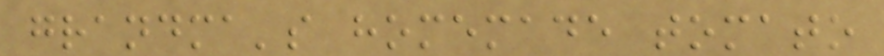grandma's homemade tomato
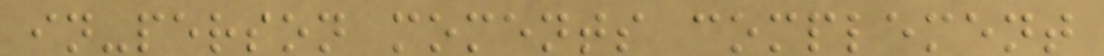in-person moments complement
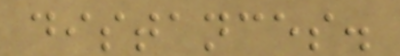distances.
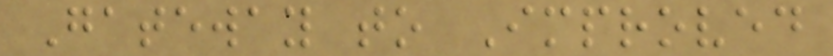Gateway to Improved
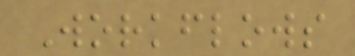Workflows
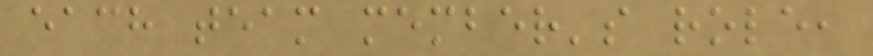each team member's role,
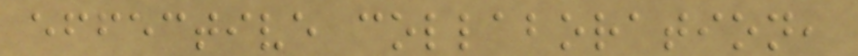effective collaboration,
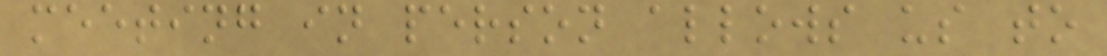meeting in person allows us to
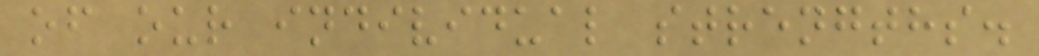of our individual strengths.
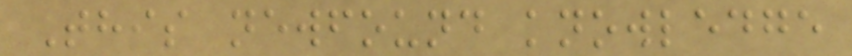This newfound knowledge
